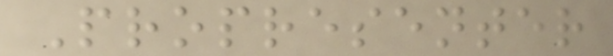Propresenter
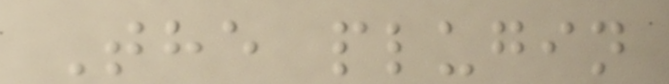The plugin
